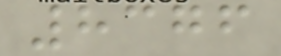8376
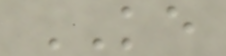KE
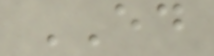ED
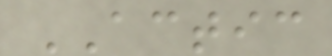ACTIC
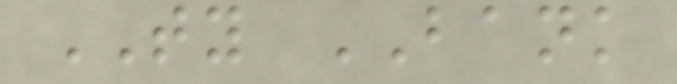TY BANK
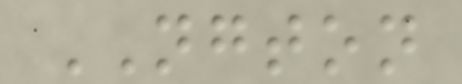NGTON
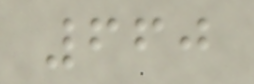660
